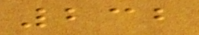232
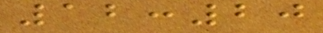12:20
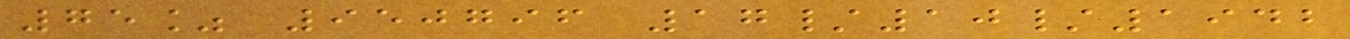75% 950796 17/10/1942
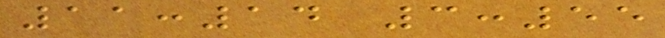11:14 3:55
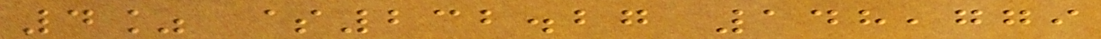4% $232.27 148,779
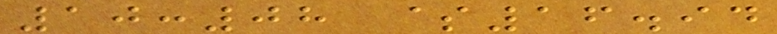10:08 $16.94
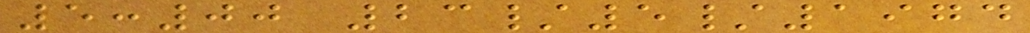5:00 23/5/1974
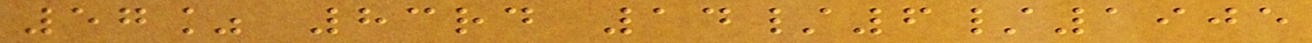57% 83rd 14/6/1905
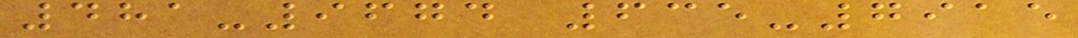481-9674 635-7915
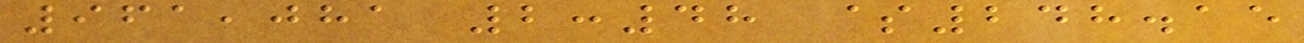961,081 2:48 $248.15
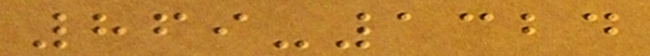869-1324
